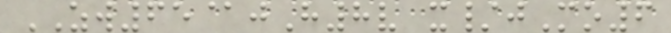ZW65@jH8v x/jMo6
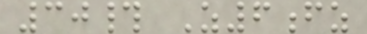30# Z6fz
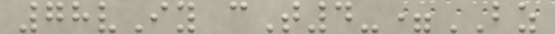78vIy cT4-=BZ
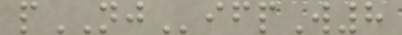pNJifpW8
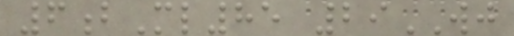6bMl85 29WJ
